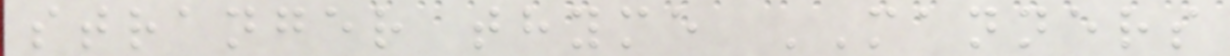stranger thyme MANNERS
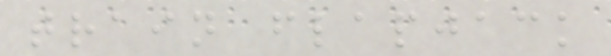train flapjack
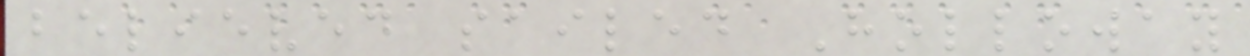believed sailed Holloway
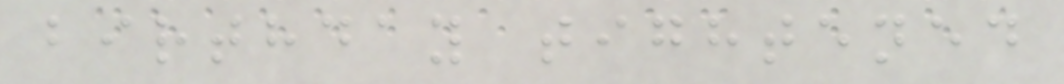birthday tightened
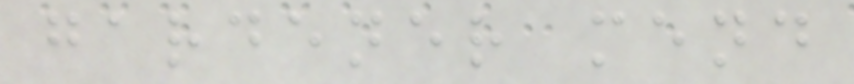gardener mend
